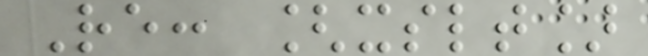Re: [xslt]
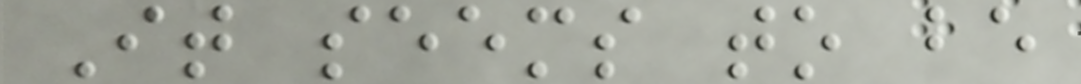It seems to be
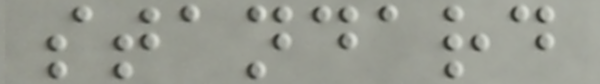standard
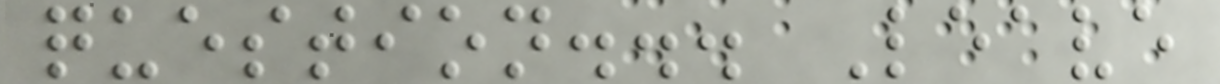question... Leave
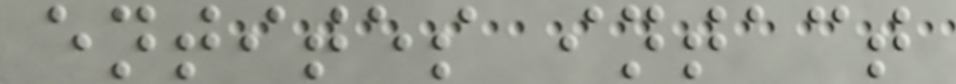entites intact
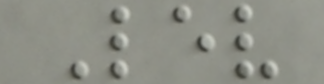Lev
